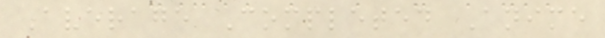Average Completed Anime
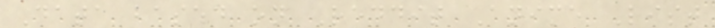Data based on Reddit Anime List
